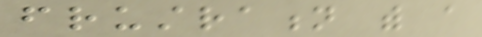frustration with a
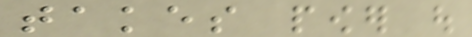takes power out
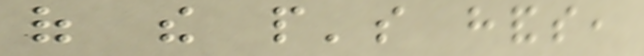of the people's hands,
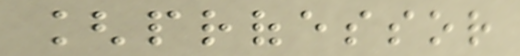[professor
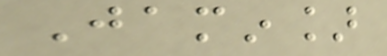Jamin]
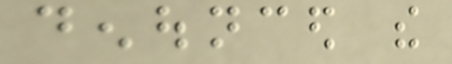denounced the
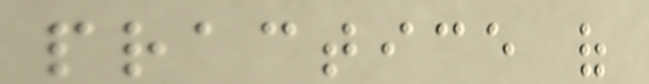practice of
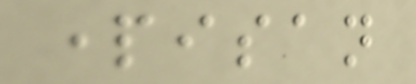partisan
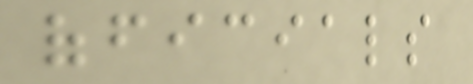officials
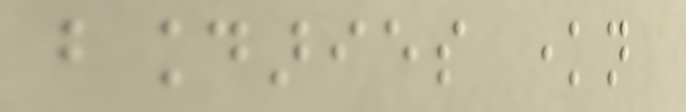boundaries known
